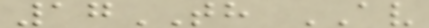17TH AV
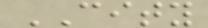CITY
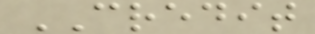CREDIT
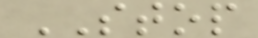STOP
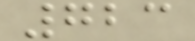723
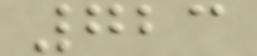723
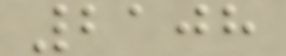2108
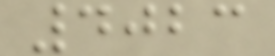4023
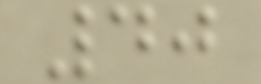40
